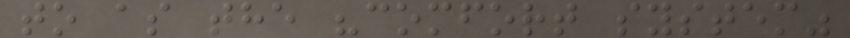to as the "comfort system"
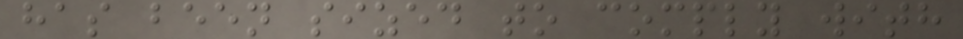has been sized to comply with
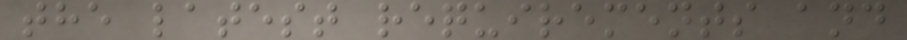the latest requirements and
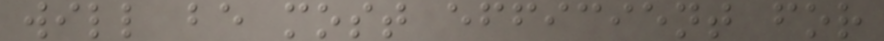will be most efficient for
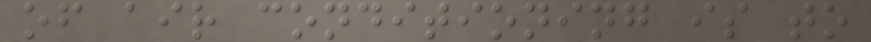of air conditioning is to
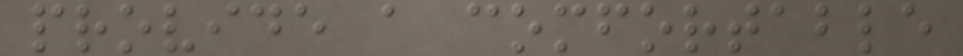provide a comfortable
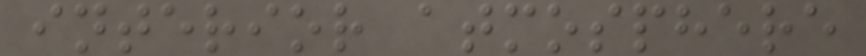interior atmosphere
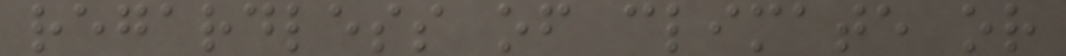regardless of climate or
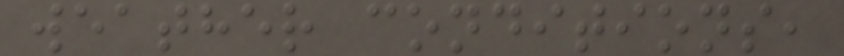weather conditions,
